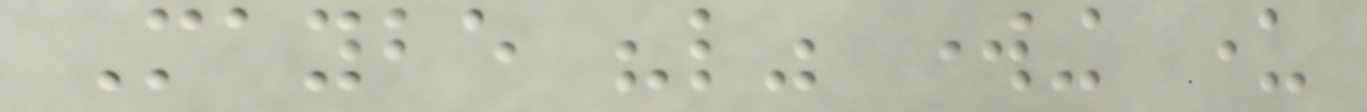Maybe "like" working under
